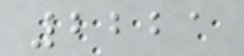2221
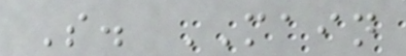S. MAIN
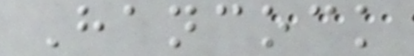Hancock
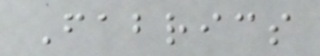Fabrics
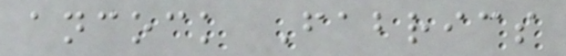ancock Fabrics
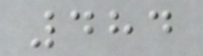484
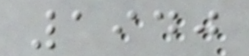1940
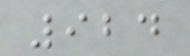924
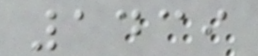1439
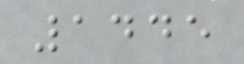1445
